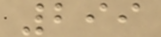299
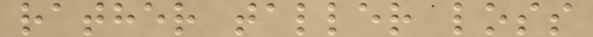rather taller loss
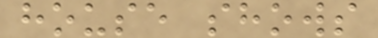house shows
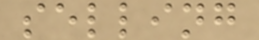selling
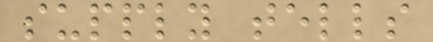supply tells
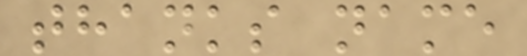thanks name
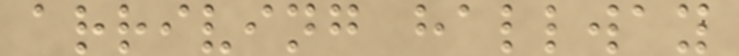arriving hallway
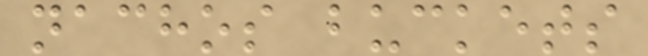nachos buckets
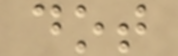dot
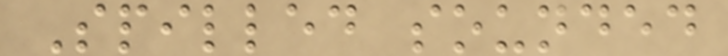Spilled sounded
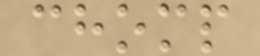chomp
